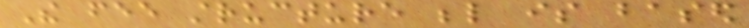The fee structure below is based
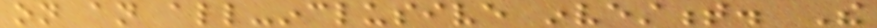on an all-inclusive investment. The
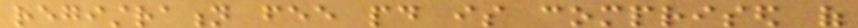registration fee paid is comprised of
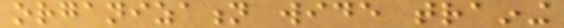organization wide training
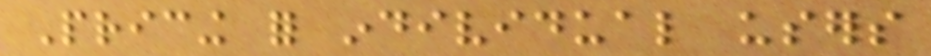Pricing for individual users
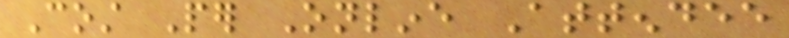Cost Per Online Attendee
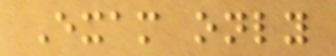Exam only
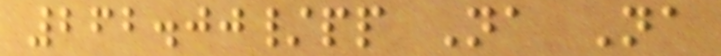262.00/pp Na Na
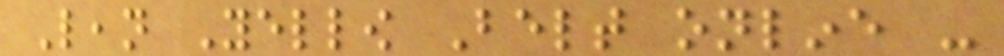Lean Yellow Belt online -
